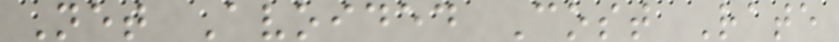Net Avoided Cost Rate
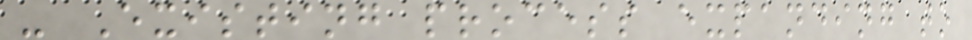- Existing process expanding to
